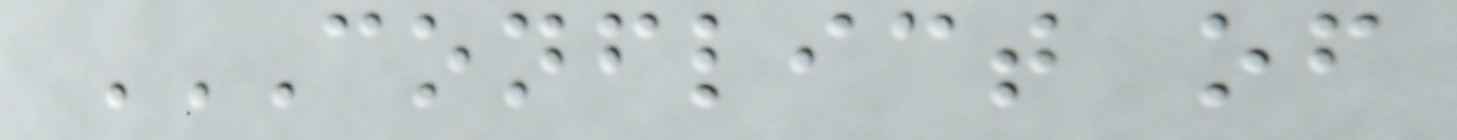CONFLICT OF
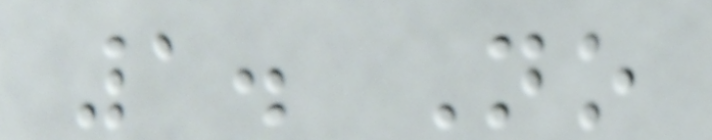1. No
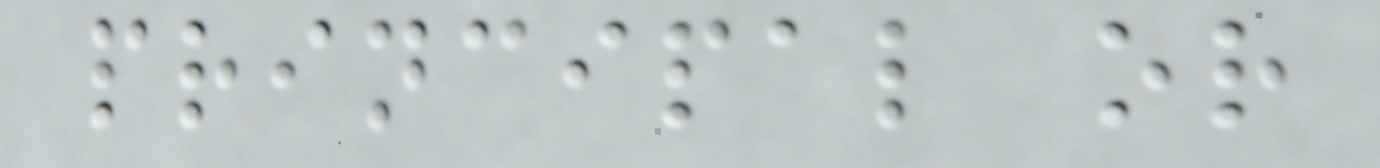principal or
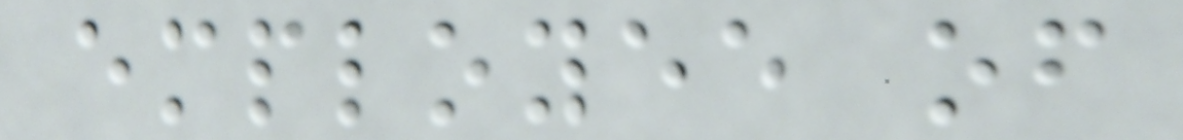employee of
